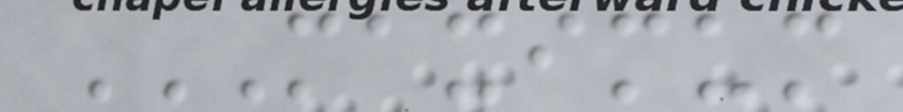MAXIMUM
